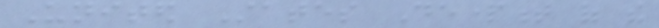United States Department of the
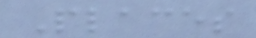Places
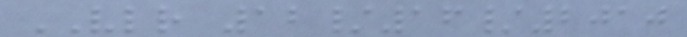VLR 12/16/2010
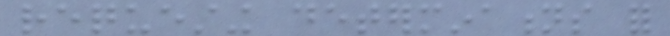requesting determinations for
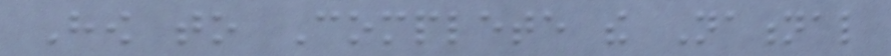How to Complete the National
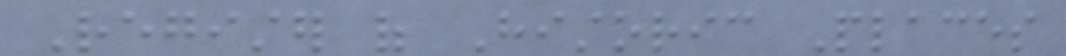Register of Historic Places
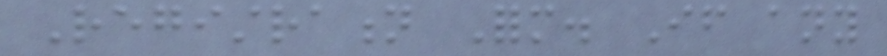Registration Form. If any
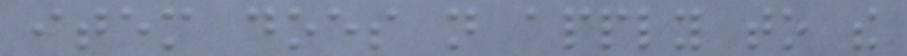item does not apply to the
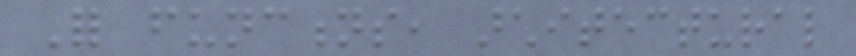For functions, architectural
